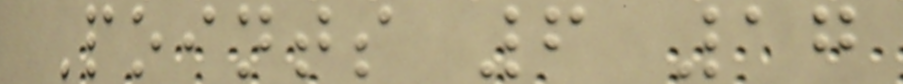Points 6 17
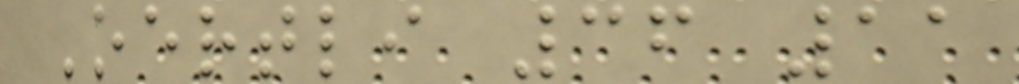Oertli 36 11
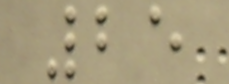25
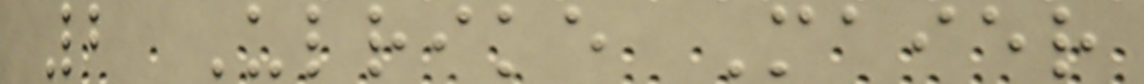2 Ulrike Maier
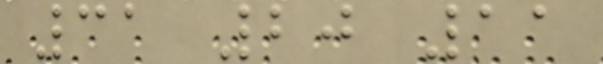31 20 11
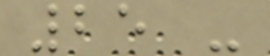25 -
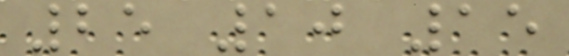25 10 15
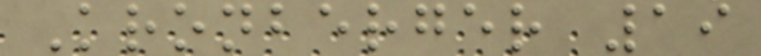Kronberger 19
